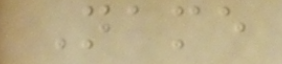Name
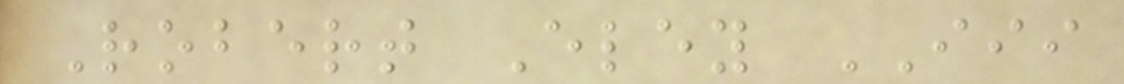Robert Eley III
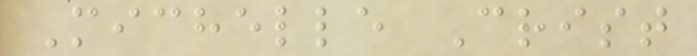Michelle Crist
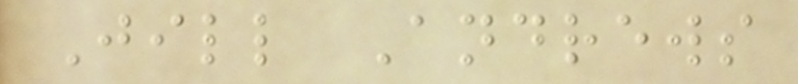Jill Andrews
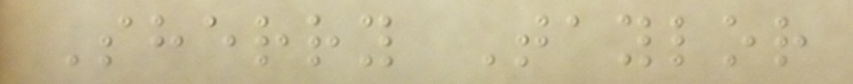Sherry Taylor
